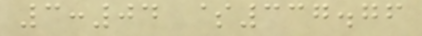3:04 $337.76
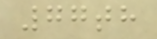77th
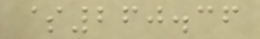$260.36
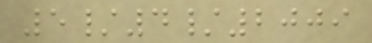5/4/2009
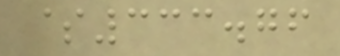$333.76
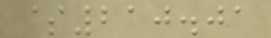$210.01
